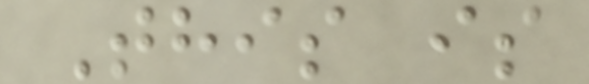This is
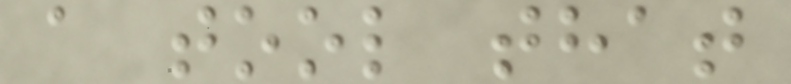a tool that
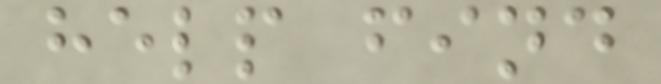help find
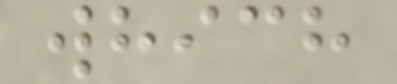which
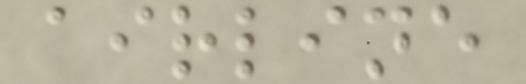airline
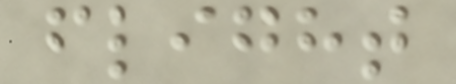flight
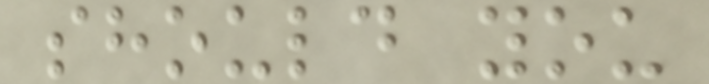should you
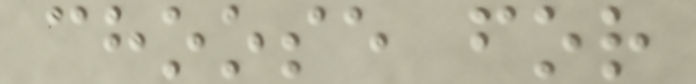choose for
